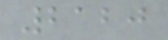2120
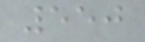550
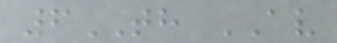6TH AV
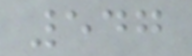547
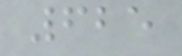625
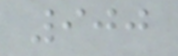900
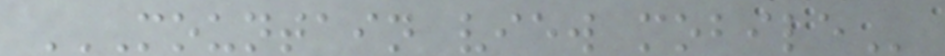MOUNTAIN VIEW MOBILE
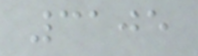3105
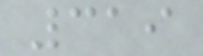319
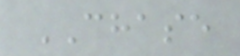CHASE
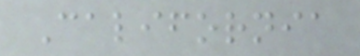California
